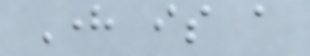Here is a
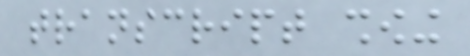transcript showing
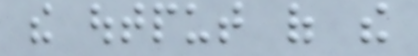the output of the
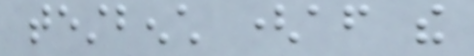testbench (after the
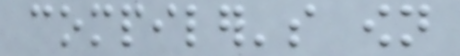compiler's own
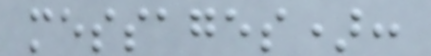messages):
